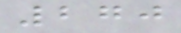270
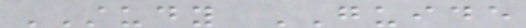STUDY GUIDE
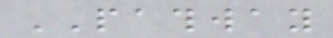PATHWAY
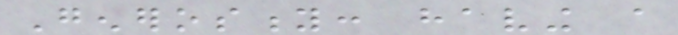Generosity: having a
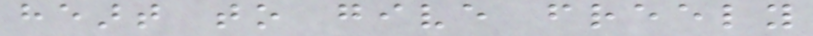heart to give freely
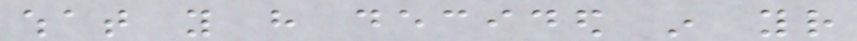what you have decided in your
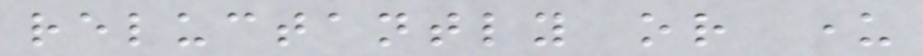reluctantly or under
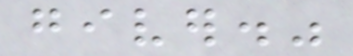giver."
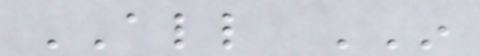ALL IN
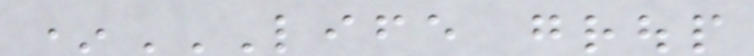*LIFE GROUP
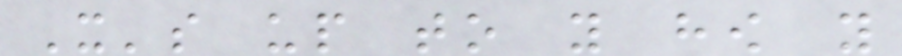It's up to you how you
